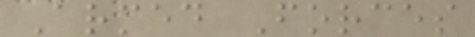Armed Forces
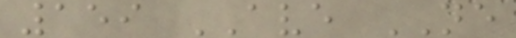159 AVE NE
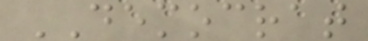DEMOCRAT
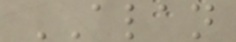ALAN
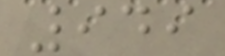949
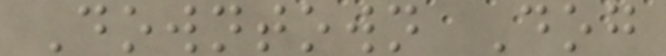Downtown Dog
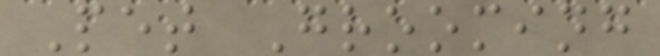Pet Grooming
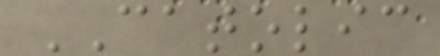CATOLIC
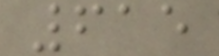615
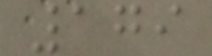179
